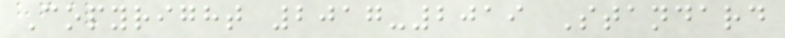Copyright 2017-2019 Standard
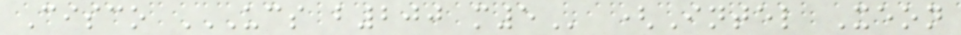Cisco UCS B200 M5 (Intel Xeon
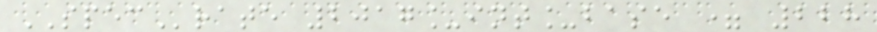SPECrate 2017_int_base = 228
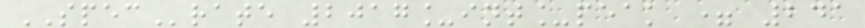SPECrate 2017_int_peak = 241
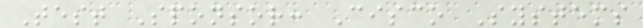Test Sponsor: Cisco Systems
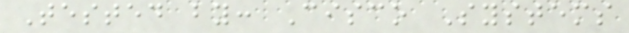Tested by: Cisco Systems
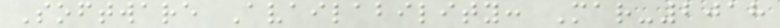Software Availability: Mar-2018
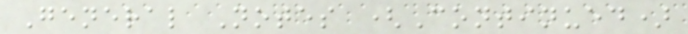General Notes (Continued)
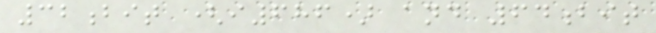32bit (i686) and 64bit
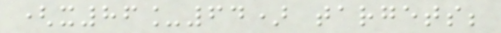(x86_64) targets;
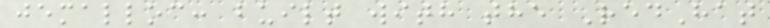jemalloc: built with the RedHat
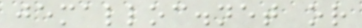jemalloc.net or
